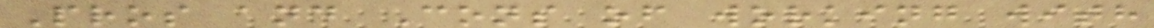Pros and Cons of working with
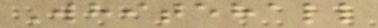Whitehall
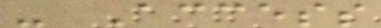- Access
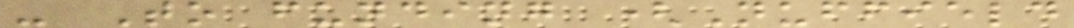- To funding (Nuffield
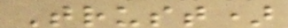Trust)
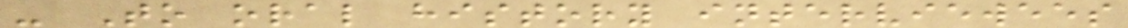- To oral history interviewees
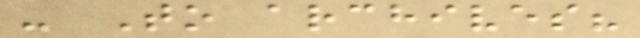- To archives?
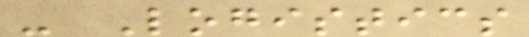- Logistics
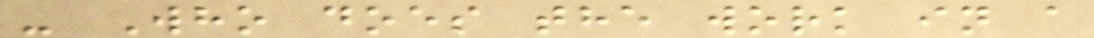- Who does the work in a
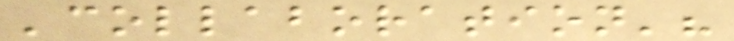'collaboration'?
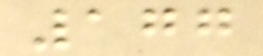177
